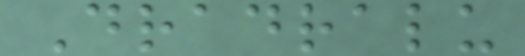Dradralu
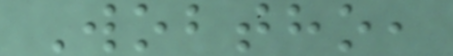Wobtho,
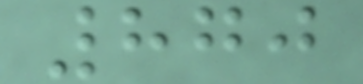870
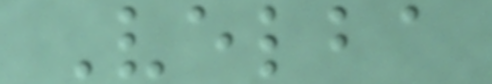Velba
